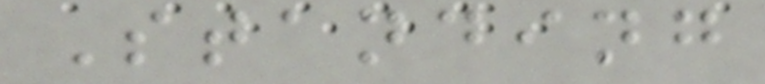Standing
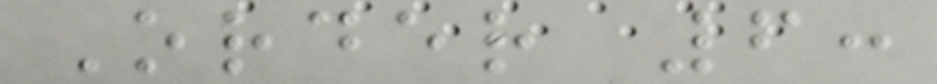Order 6:
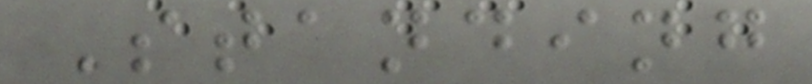Standing
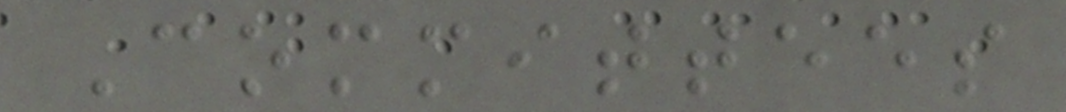Committees
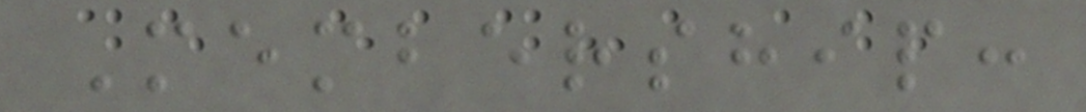Membership:
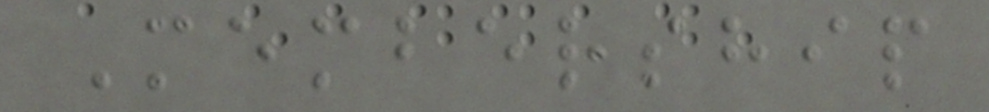Membership
